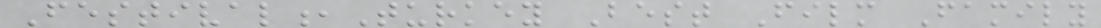Festival,Turkey Best Film Family
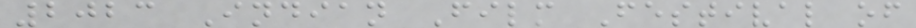2023 Indian Film Festival of
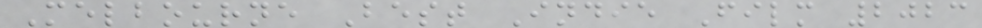Melbourne Best Indie Film 2023
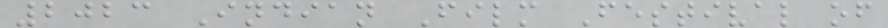2023 Indian Film Festival of
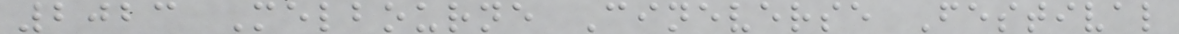2023 Melbourne Cineverse Festival
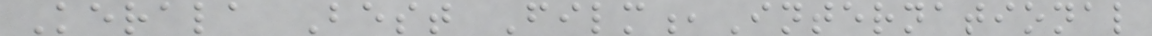Kerala Best Film,International
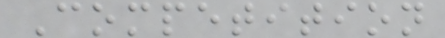Competition
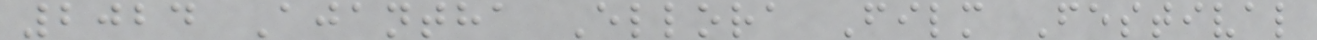2024 Ajantha Ellora Film Festival
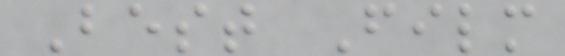Best Film
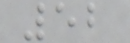52
